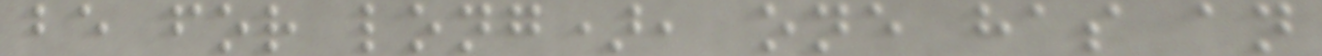be for long), one has an
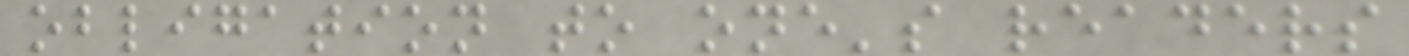obligation to one's readers
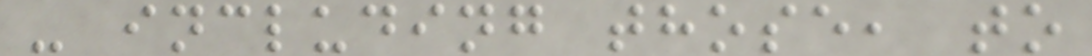- including those, to
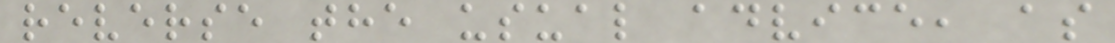reverse the usual advice, as
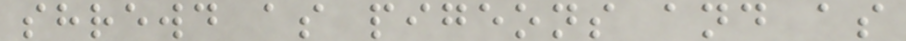shrewd as pigeons and as
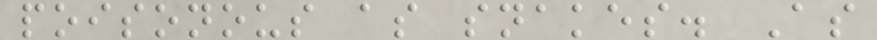poisonous as snakes. As
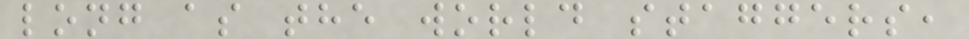long as the world staggers,
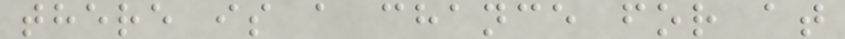there is a chance for at
